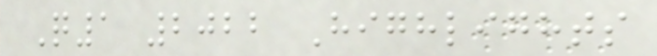Q1 2022 Highlights
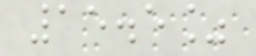15.5%
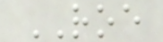ROE
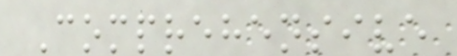Comprehensive
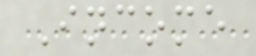Income
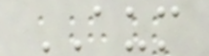AUM
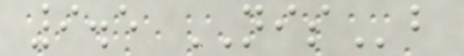9.5 NISb
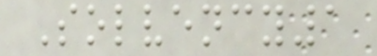Solvency1
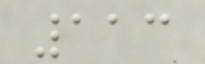113
